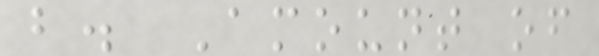b. Amount of
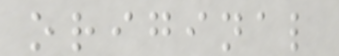original
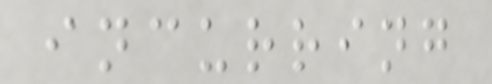incurring
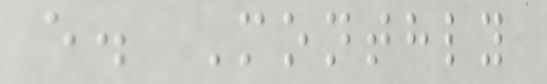e. Monthly
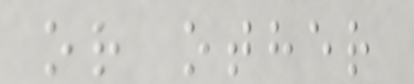or other
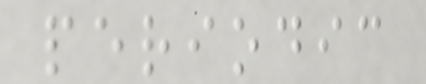periodic
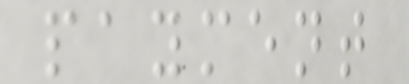payment
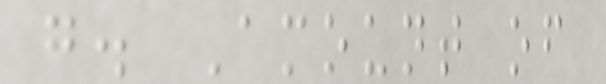g. Amount of
